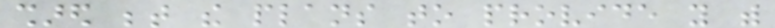shared between the plans to provide you with
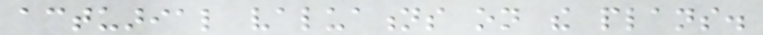actuarial valuations on the plans.
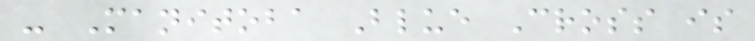- Manitoba Blue Cross is
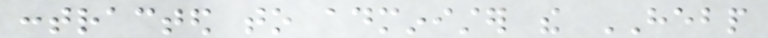contracted to administer the HEBP
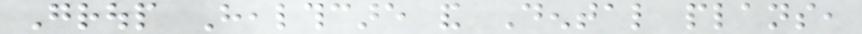Group Healthcare and Dental plans,
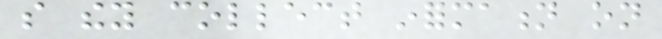so they collect information on
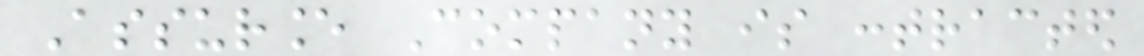Assurance Company is contracted
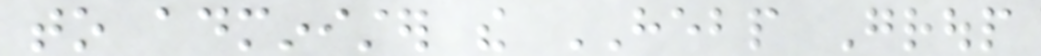to administer the HEBP Group
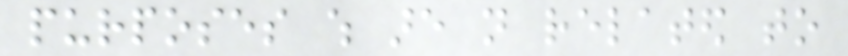purposes which are not related to
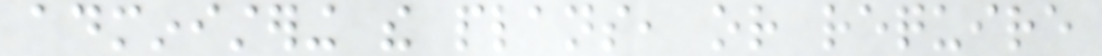administering the plans, or require
